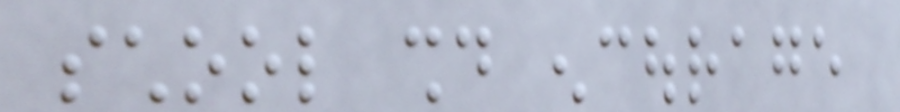school should encourage
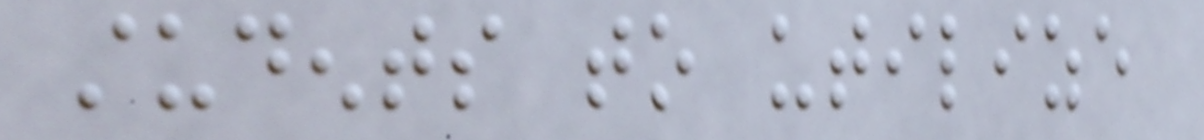students to utilize
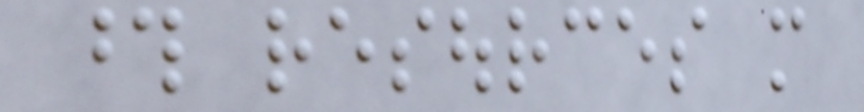those resources more
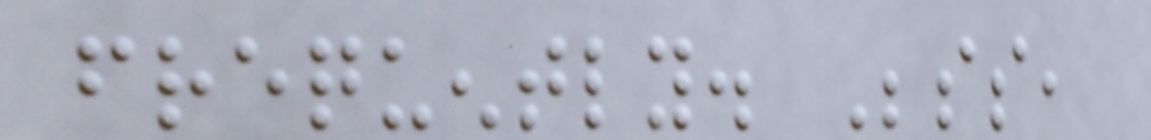frequently. Besides,
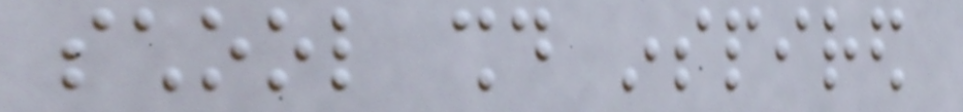school should inspired
